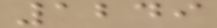1249
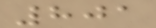801
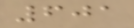601
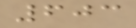603
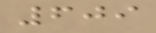609
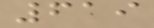619
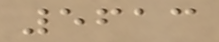5613
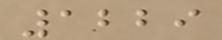1229
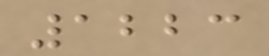1223
